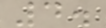4.
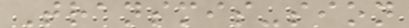Transmis-sion
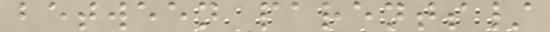between parents/
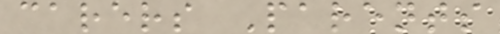carers Parents
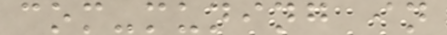com-muning in
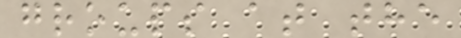groups at the
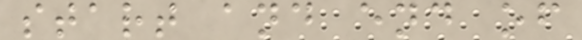start and end of
